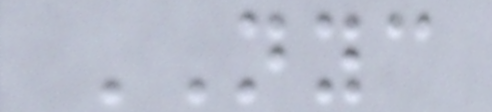NYC
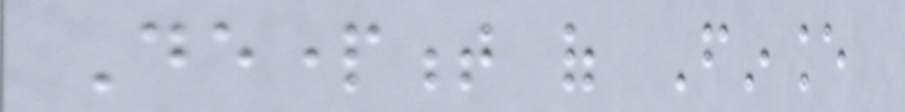Department of Finance
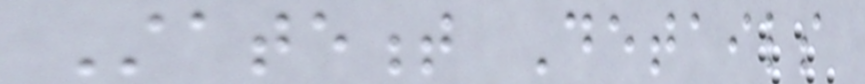Statement Details
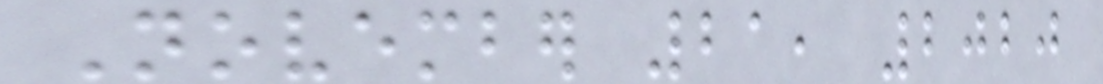November 21, 2020
